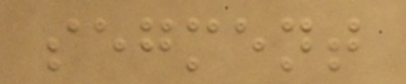segment
